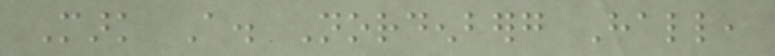Mark A. Nordenberg Hall,
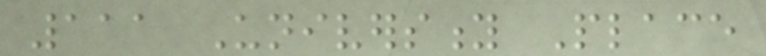111 University Place
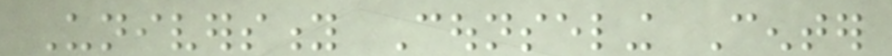University Counseling Center
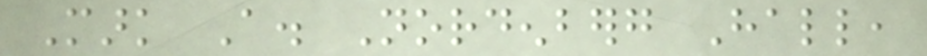Mark A. Nordenberg Hall,
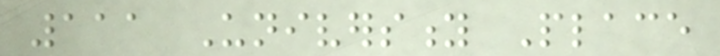111 University Place
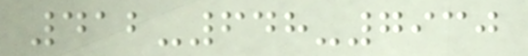412-648-7930
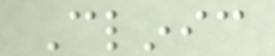Clinic
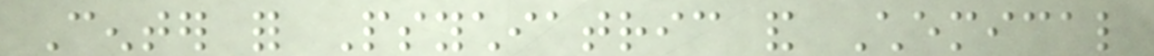Center for Psychiatric and Chemical
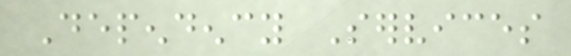Dependency Services
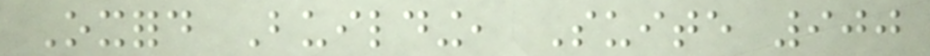Oxford Building, Suite 900
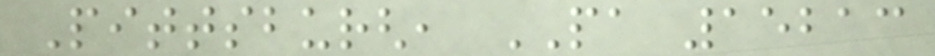Pittsburgh, PA 15213
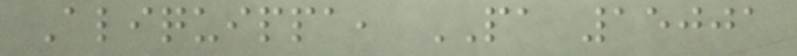Aliquippa, PA 15001
